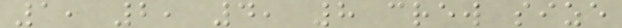1, 2, 4, 8 crew size
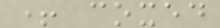+ coxed
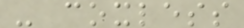- coxless
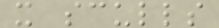x sculls
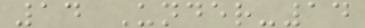14 Under-14
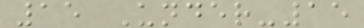15 Under-15
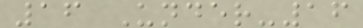16 Under-16
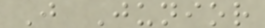J Junior
